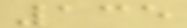135
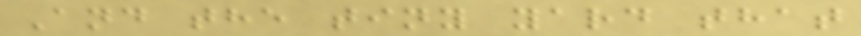And the tiny yard that
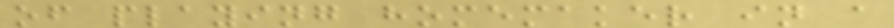of playing homemaker in a
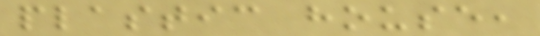plastic house,
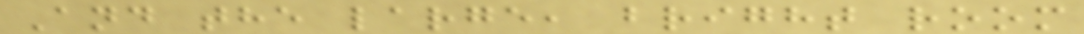And the large, bright room
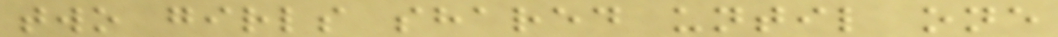two girls shared until one
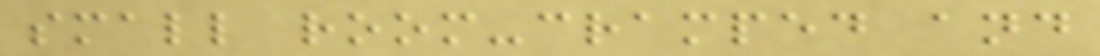small room-cramped and
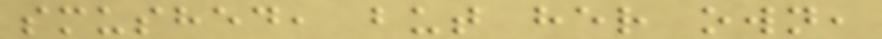smushed, but her own,
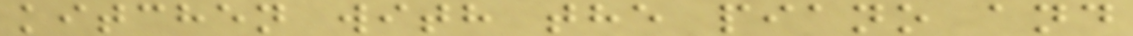kitchen with the piano and
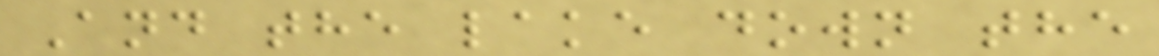And the lake down the
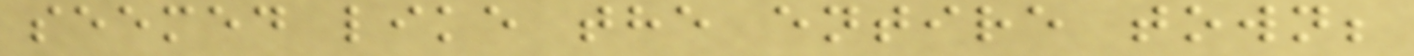seemed like the entire town;
